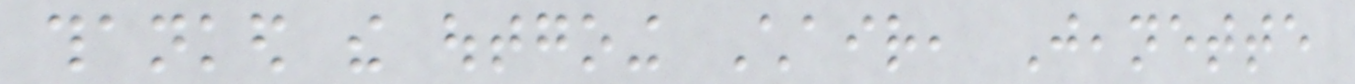thanked the outgoing Chair, Jeanette
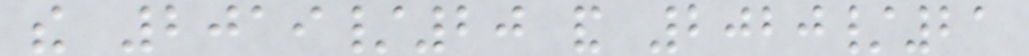the 2019/20 and 2020/21
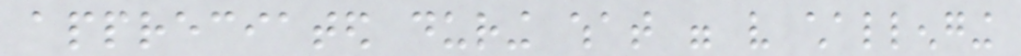appreciated during what were very challenging
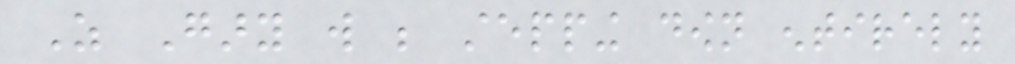As Gary will be stepping down entirely
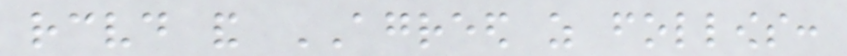received and AGREED as follows:
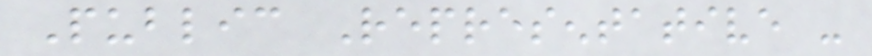Public Representative -
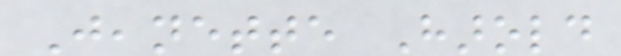Jeanette Harold
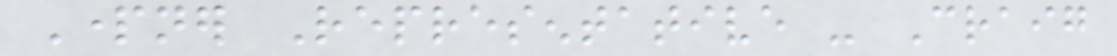Partner Representative - Craig
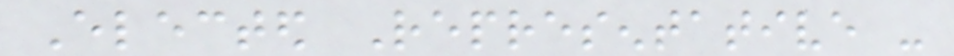Elected Representative -
